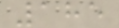185
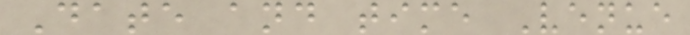Date and time Venue
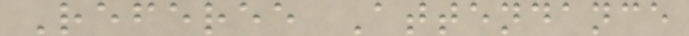Referee Attendance
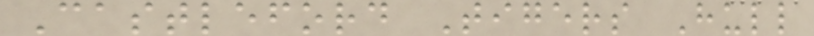Castleford Tigers Hull
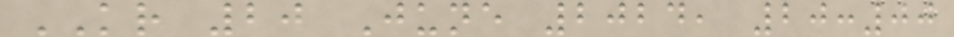KR 20 June 2024, 20:00
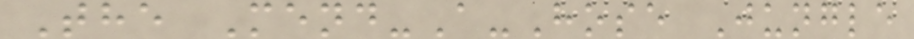The Mend-A-Hose Jungle
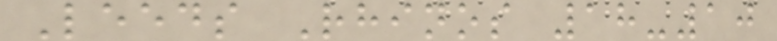Leeds Rhinos 18-10
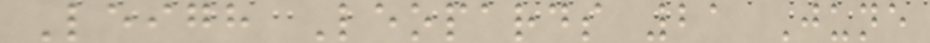Leigh Leopards 21 June
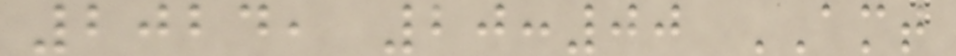2024, 20:00 AMT
